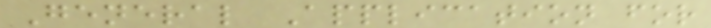General Application for
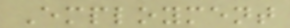Employment
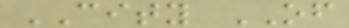CITY OF
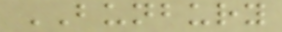BUNBURY
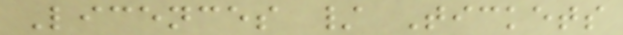Licences / Tickets
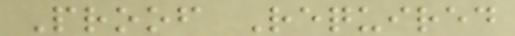Proof Required
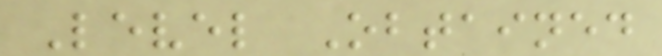Level Obtained
